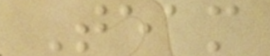Team
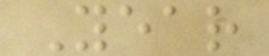Year
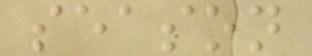season
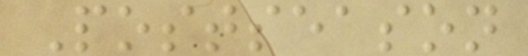Postseason
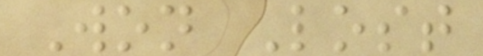Won Lost
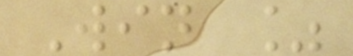Win %
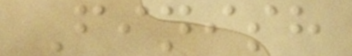Finish
